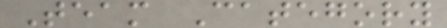Team Category
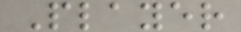Player
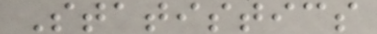Statistics
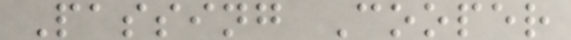Passing Cooper
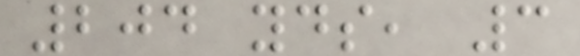204 yds, 3
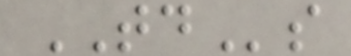TDs
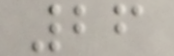26
